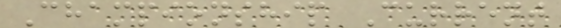Championship Current
